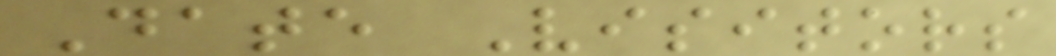Date Visitors
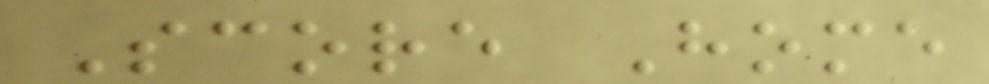Score Home
